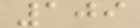109
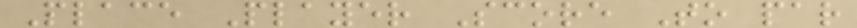Place Player Score To par
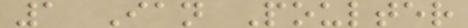1 Ian Poulter
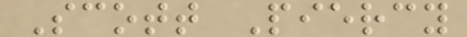Scott Piercy
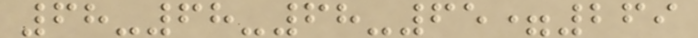68-68-68-65=269
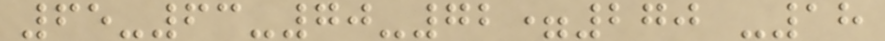65-63-70-72=270 -18
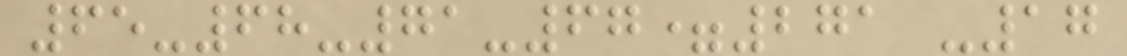65-68-71-67=271 -17
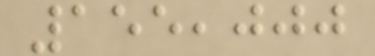155,000
